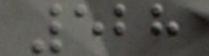528
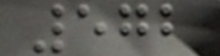572
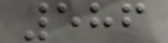586
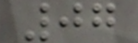07
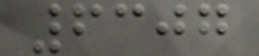6307
